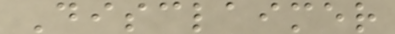Disclaimer
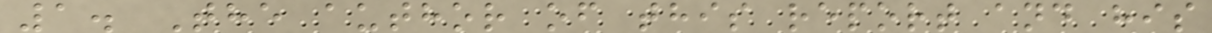1. The author of this report and his
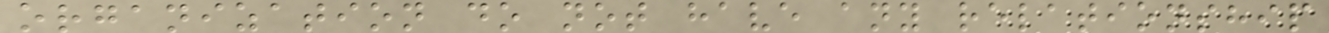organization do not have any relationship
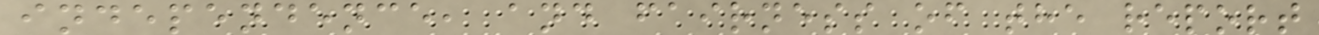independence, and fairness of the report
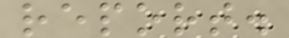report.
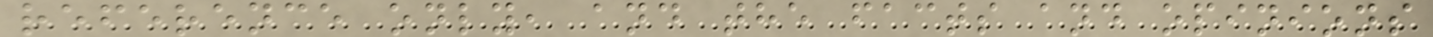reference only, and the facts and opinions
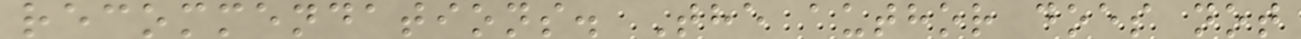recommendations. The author does not
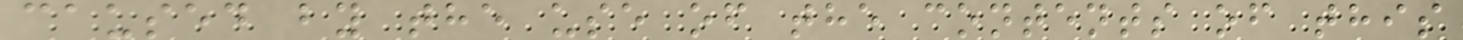caused by the use of the contents of this
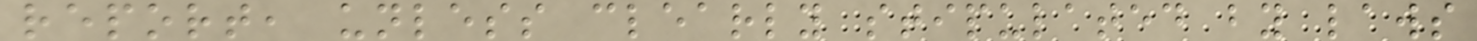report, unless clearly stipulated by laws
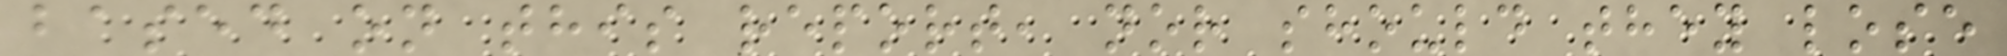based on this report, nor should they lose
